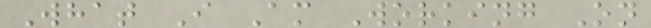What I Am Working On
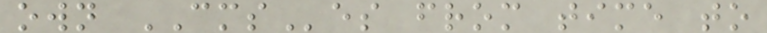own CMSes from time to
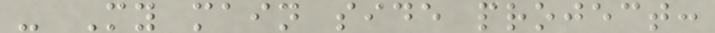- My main side project:
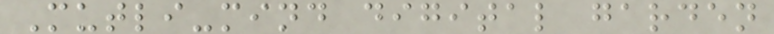Mutli-mind digital garden
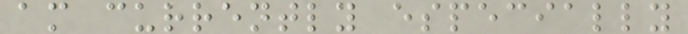am currently especially
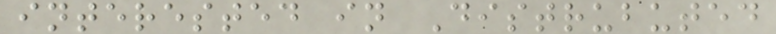interested in Distrubuted
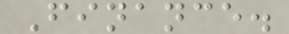Finance.
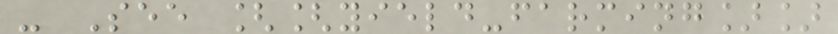- See [[yield-farming]]
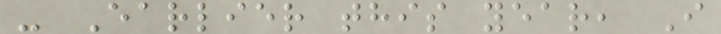- Earlier this year, I
